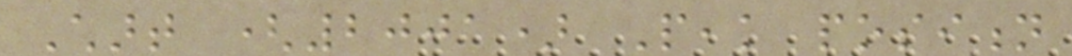Chart (2001) Peak position
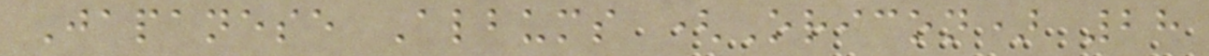Japanese Albums (Oricon) 28
